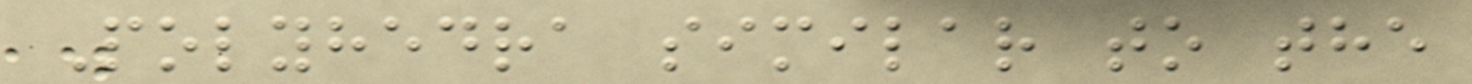Polyhedra similar to the
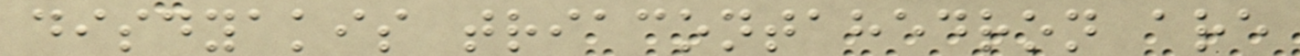disdyakis triacontahedron are
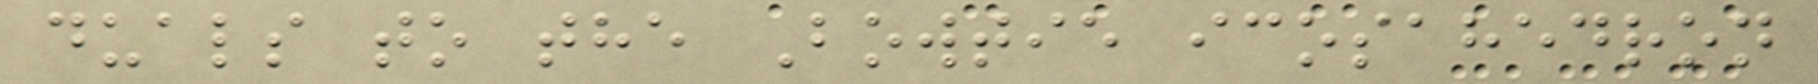duals to the Bowtie icosahedron
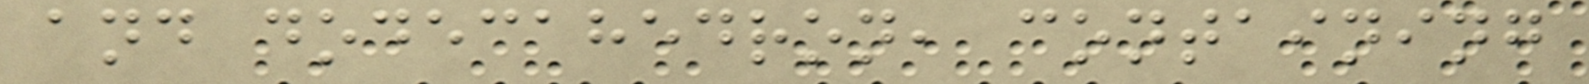and dodecahedron, containing
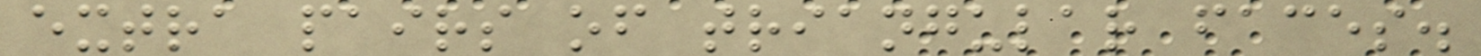extra pairs of triangular faces.
